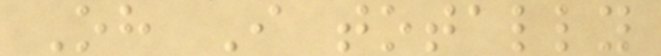Oh I totally
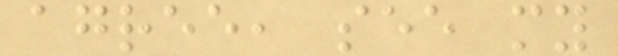agree, see my
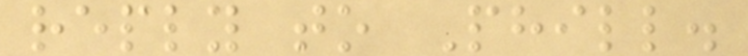reply to Phill.
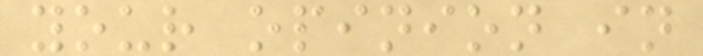your opinion in
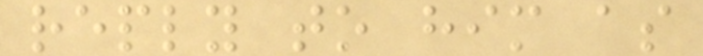reply to him as
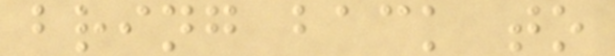bring back to
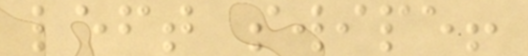left swipe!
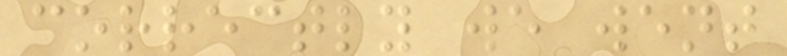correctly we went
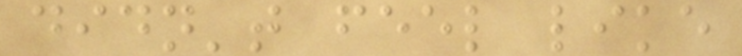didn't feel like
